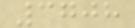3708
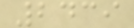2439
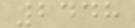2448
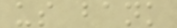us bank
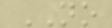NO
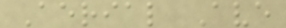Aerial Ave
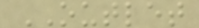OUTLET
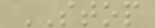STOP
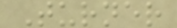Turner
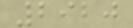2920
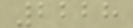2228
